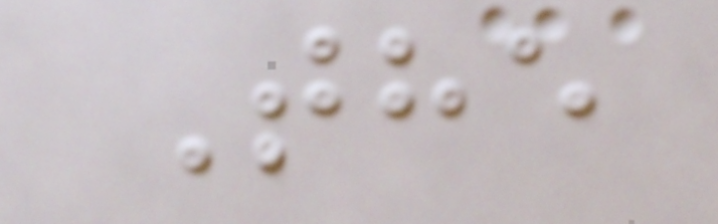The
